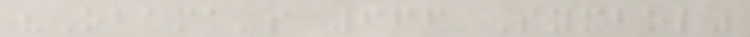"Obama's 666 Symbol"
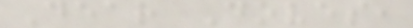Dear Doves,
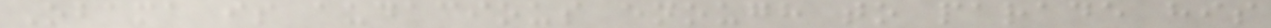Obama is audacious enough to parade his
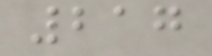217
